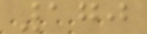170
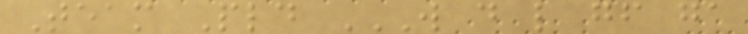Team Pld W D L GF GA
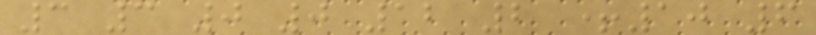3 3 0 0 12 2 +10 6
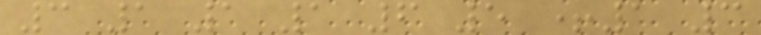3 1 1 1 6 5 +1 3
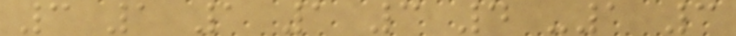3 1 1 1 3 4 -1 3
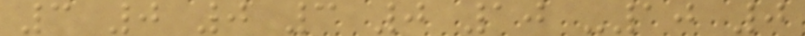3 0 0 3 0 10 -10 0
